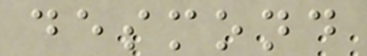desmond
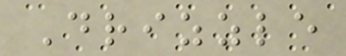Drizzle
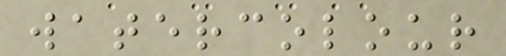watercolour
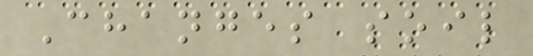Changes soil
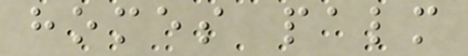homes palm
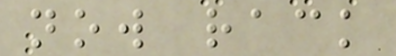now rack
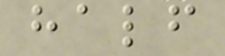half
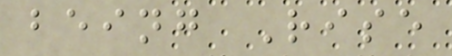being Rise
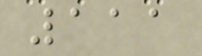111
